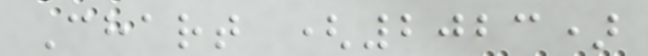Chart (2023)
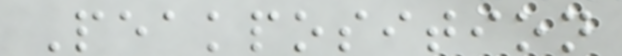Peakposition
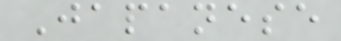Japanese
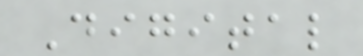Digital
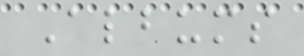Albums
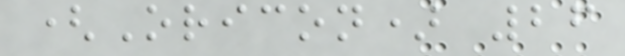(Oricon) 26
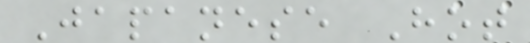Japanese Hot
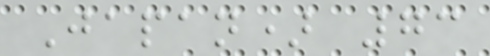Japan) 73
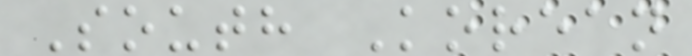South Korean
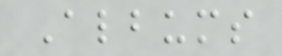Albums
